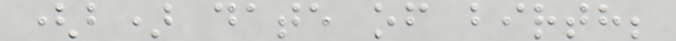(b) date of birth;
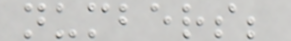numbers;
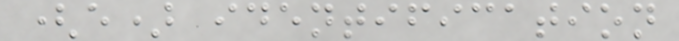(e) identification
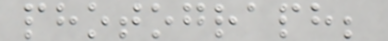photograph;
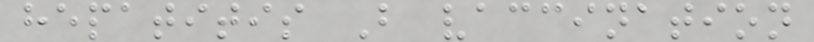hepatitis B vaccination
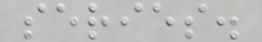series.
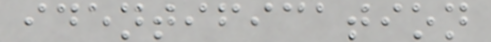identification
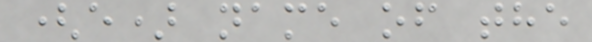(e) name of the
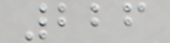226
